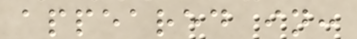appeared in:
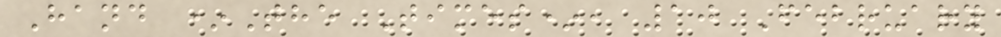Hand *The Times*, 10 February
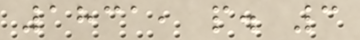1831, p. 3
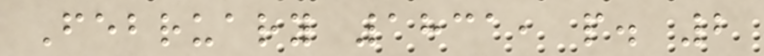February 1831, p. 2
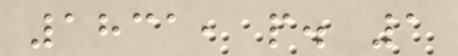1831, p. 1
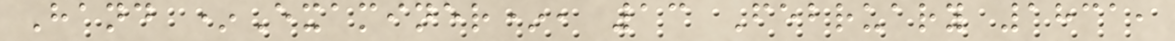Hand *Examiner*, 13 February 1831,
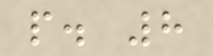p. 8
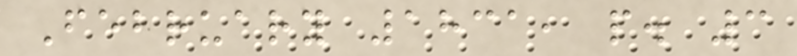February 1831, p. 3
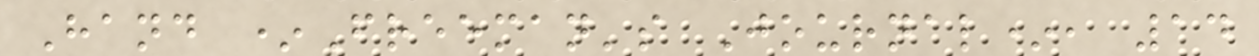Hand *Freeman's Journal*, 14
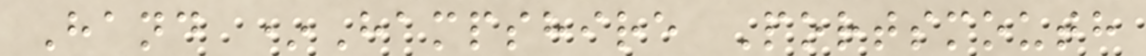Hand *Hampshire Portsmouth
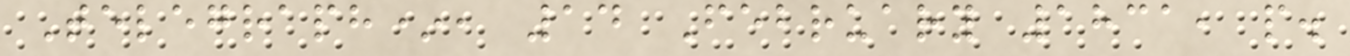Telegraph*, 14 February 1831, p.
